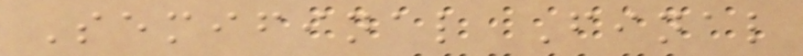Semifinal Final
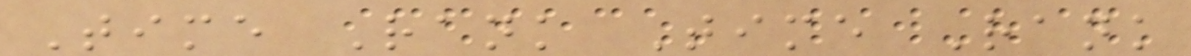Time Rank Time Rank
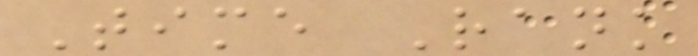Time Rank
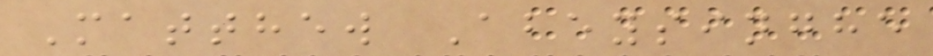Matthew Abeysinghe
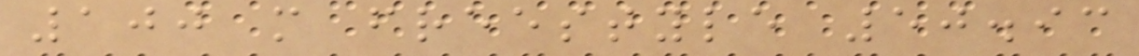100 m freestyle 50.93
